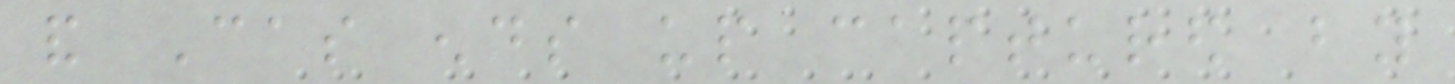and Cas ends up captured by
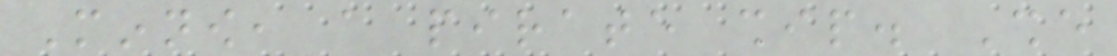Minnow, a pirate ship. She
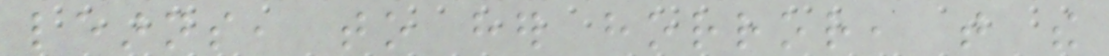learns, to her horror, that the
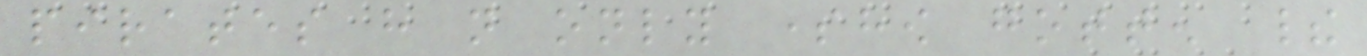pirates have not only somehow gotten their
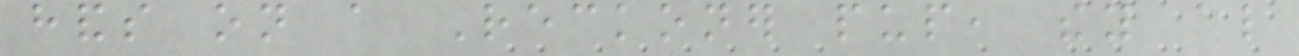hands on a Reckoner pup, they also
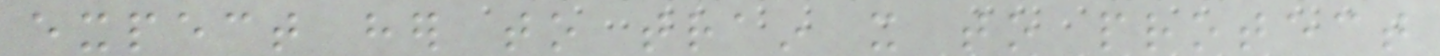expect her to train it to protect
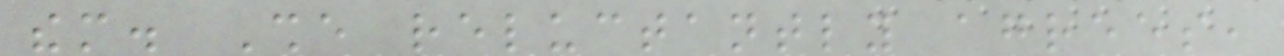them. She reluctantly agrees,
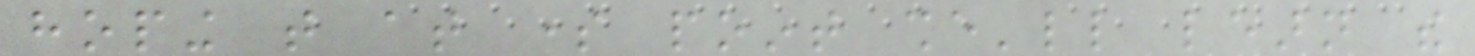hoping that at some point she'll learn the
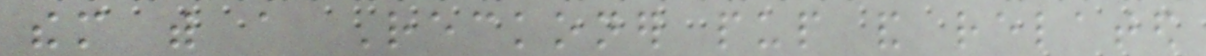them with a Reckoner pup and related
